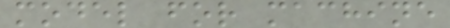model for machine
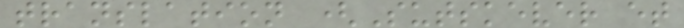translation (Sutskever et
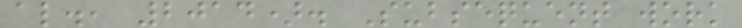al., 2014). Subsequent work
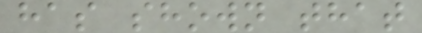has shown that
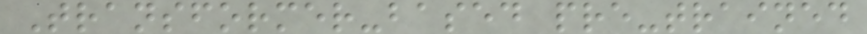Transformer-based pre-trained
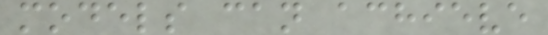models can achieve
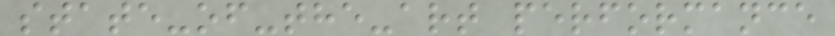state-of-the-art performance
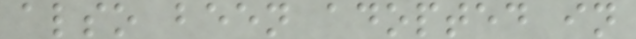also been adopted in
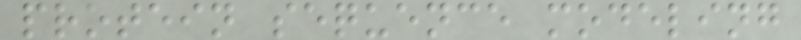protein sequence modeling
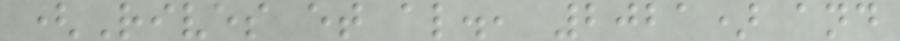(Rives et al., 2021) and
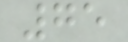75
